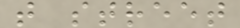t street
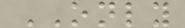ONLY
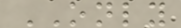ONLY
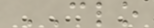CLO
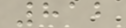812
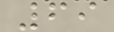69
